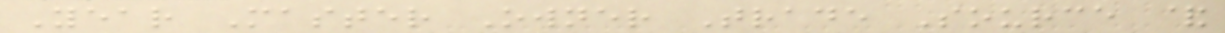Year Master Owner Trade Source &
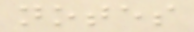notes
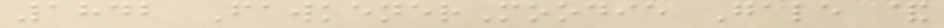1842 FawkenerMoodie Gale &
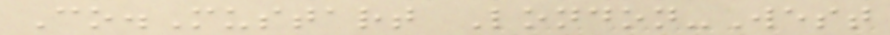Co.Mustart London-West
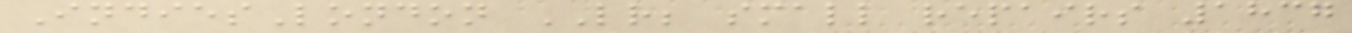IndiesLondon LR; small repairs 1837
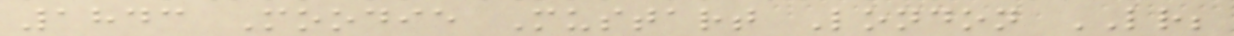1843 Moodie Mustart London LR;
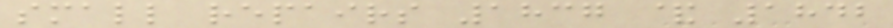small repairs 1837 & 1842
